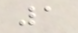1
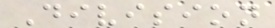Division
